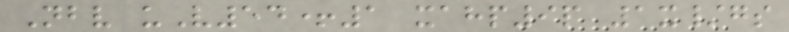Nbv uV54+1 xahp9p 1x/gs
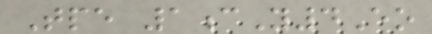Tpe 1cY4Eo
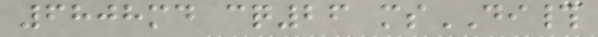6808md cq26 msDI#
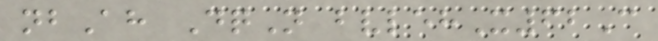nbAh DqN bvlehX62C
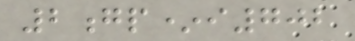2gp*i702
